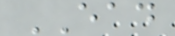EAD
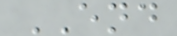END
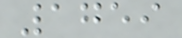1759
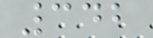342
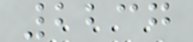2237
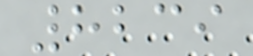8239
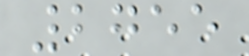2755
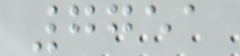7751
